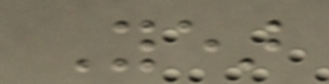Year
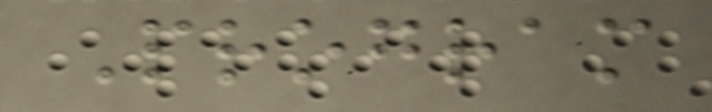Program
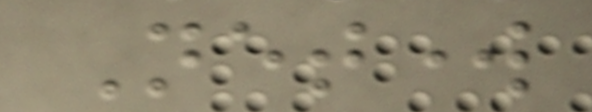Network
